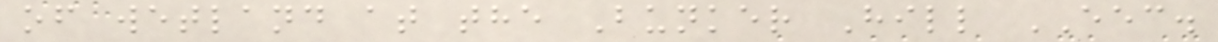of wetland at the Bunker Hill EEC.
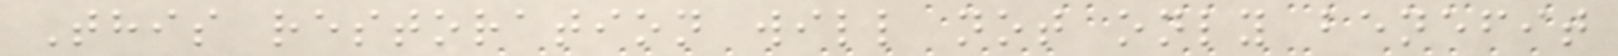This restoration will not only benefit
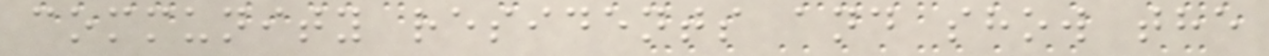community residents and show the
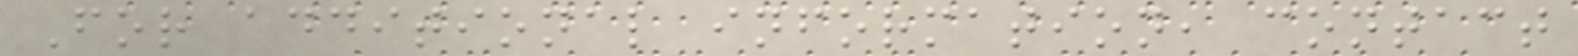For additional information, contact
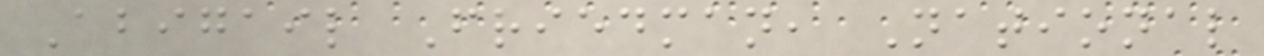Abigail Friedman, National
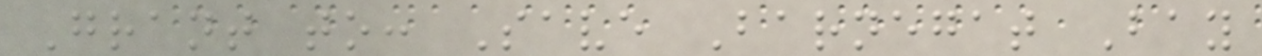Grant to: Save Barnegat Bay
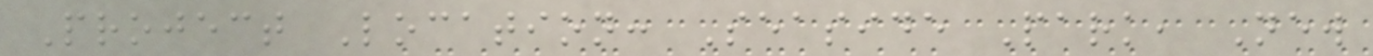Project Location: Seaside Park, New
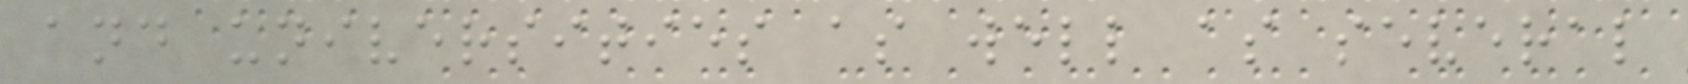and universities as well as several
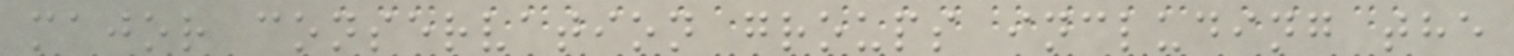major conservation groups including the
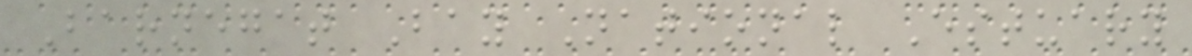Barnegat Bay National Estuary
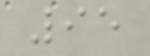95
